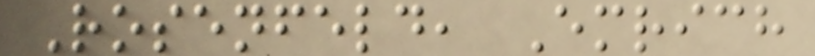Rosenfeld, Emrich
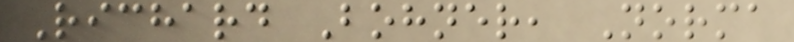Richard Bohner, Norma
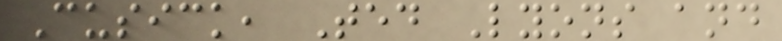Cusick, Ted Lyons and
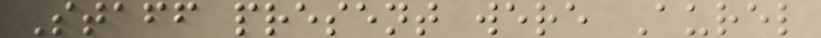Staff present were Aurel
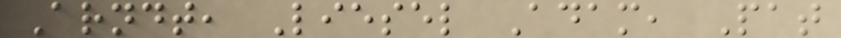Arndt, Liesel Adam, Pat
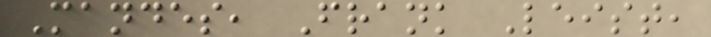Mandes, Frank Leist,
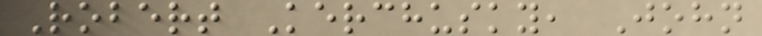Robert Kerchusky, John
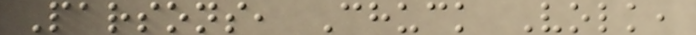Parsons, Chuck Volk,
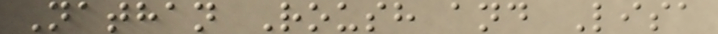Nathan Roush and Lisa
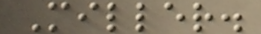Miller.
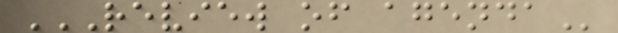REVIEW OF AGENDA
